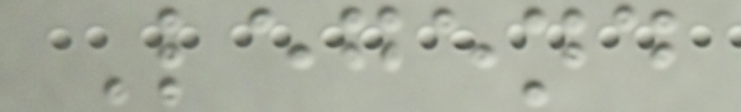Legend
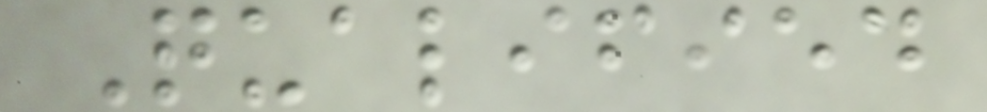Qualified
